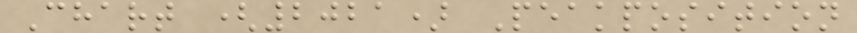Chart (2021) Peakposition
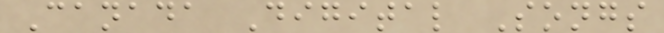Canada Digital Songs
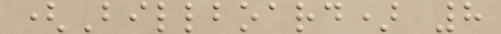(Billboard) 8
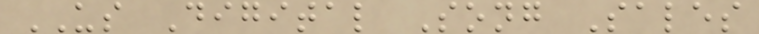US Digital Song Sales
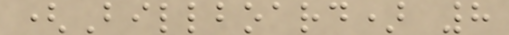(Billboard) 8
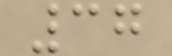37
